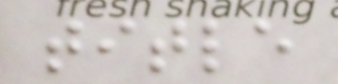title
